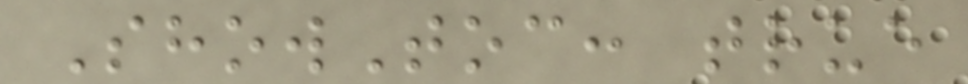ShowToc: true
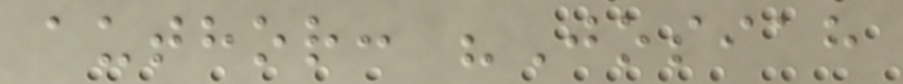author: "Josiah
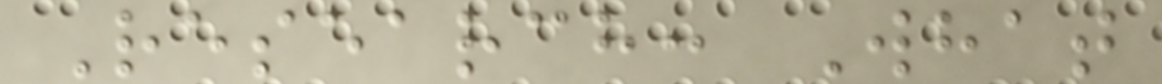Research: What
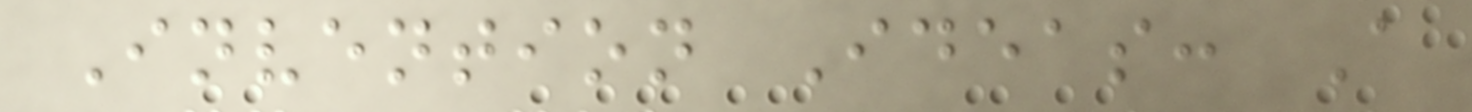Invention Ideas: A
